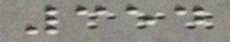354
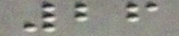26
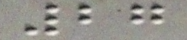27
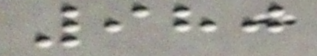980
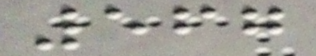567
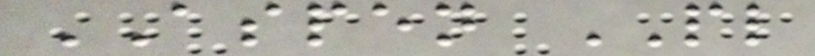ASPEN PL
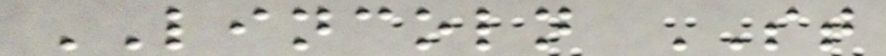LINCOLN ST
